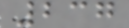237
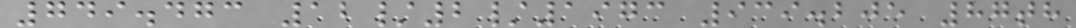749.473 12/2/1973 939.205 87th
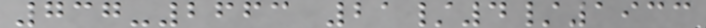737-2663 21/4/1933
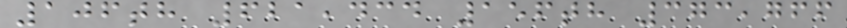106th 621,434 156th 373,766
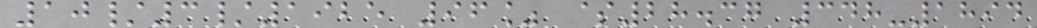10/3/1925 96% $28.37 348-1894
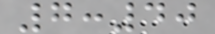7:40
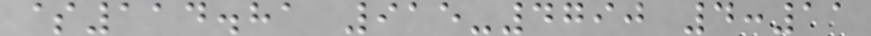$114.81 915-4790 4:11
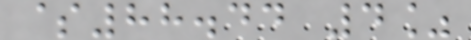$88.44 4%
